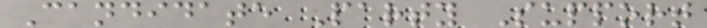Candidate Party Support
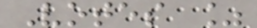Votes %
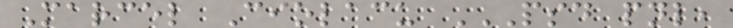Marcel Ciolacu PSD PNL,
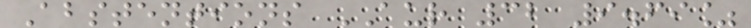Abstentions AUR 32 9.69%
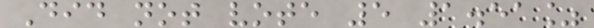Did not vote 5 1.51%
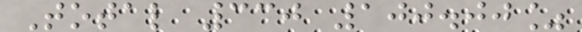Total 330 100.00%
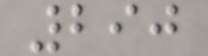290
